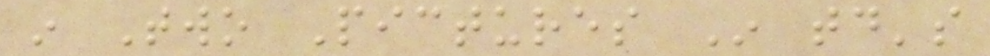in Two Pictures In today's
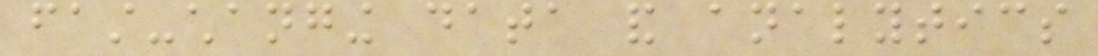fast-changing data and analytics
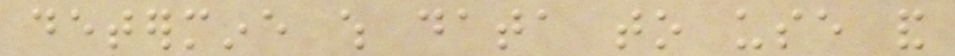determine which data to use and
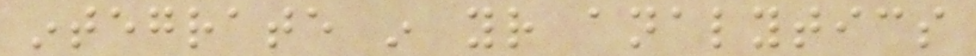integrate in your analytics
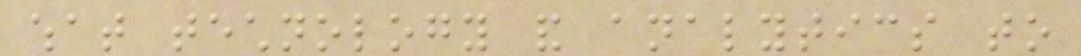what technology and analytics to
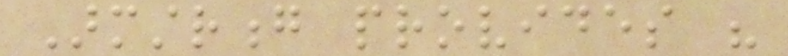Armstrong provides his
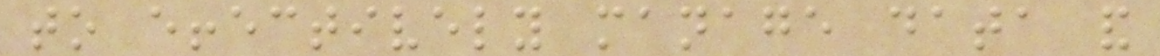to effectively manage data and
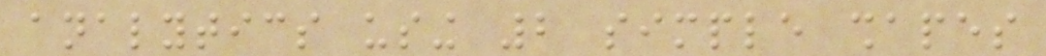analytics using 2 simple shapes
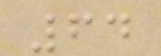64
